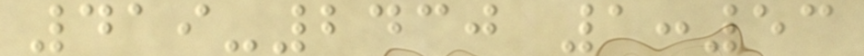419-2430 1:53
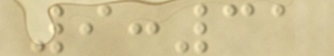9:31
